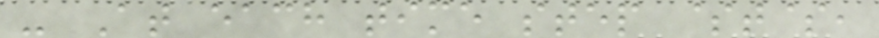- At each time step $t$,
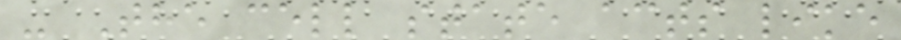- The cell state acts like
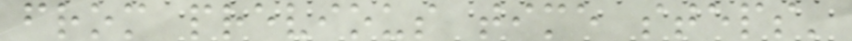from previous time steps'
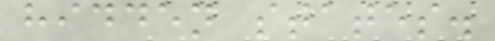hidden states.
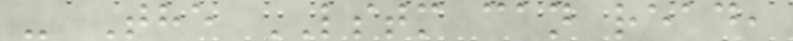- The LSTM can read,
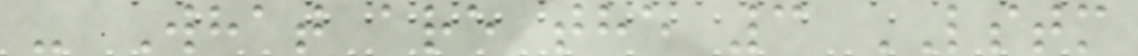- What are the 3 LSTM
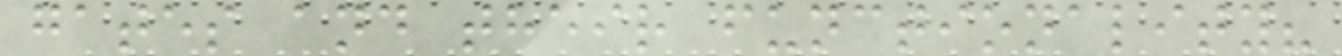gates and their functionality?
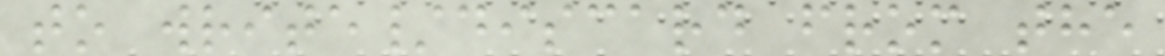to write/discard from the
